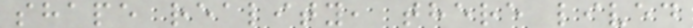shape reality, there lived
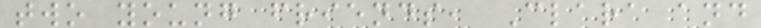two young friends, Clara and
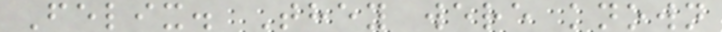Felix. They were known
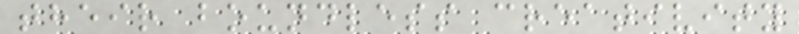their boundless creativity
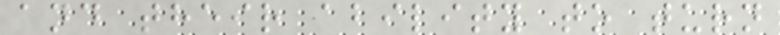and their ability to turn
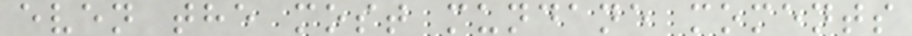even the most mundane moments
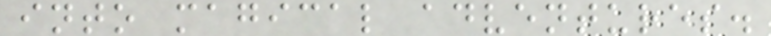into magical adventures.
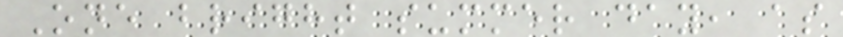One bright summer day, as
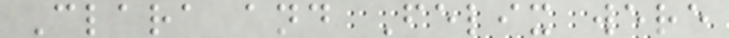Clara and Felix were
